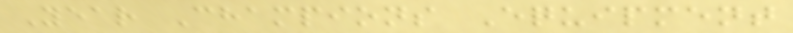Year Champions Equipment
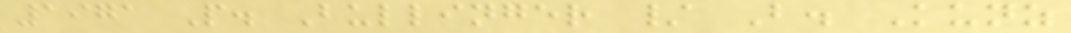1971 P. Bullinger / B. Kunz
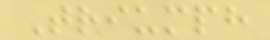Triumph
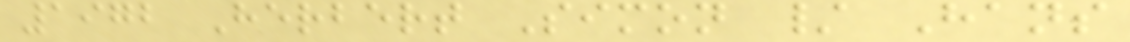1972 Herbert Simon / Hans
